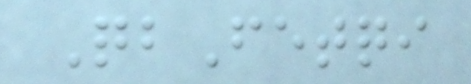QbFetqi
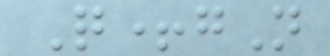Q+gN
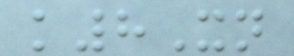k8Xn
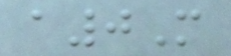a0M
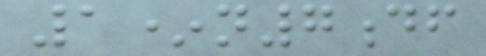1*n7df
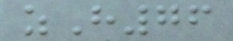zH76
